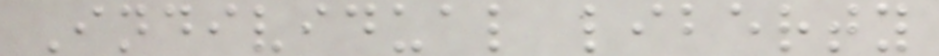Individual liberty
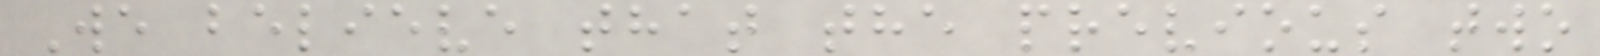We believe that the previous two
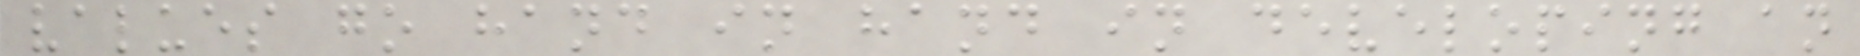values go hand in hand in developing an
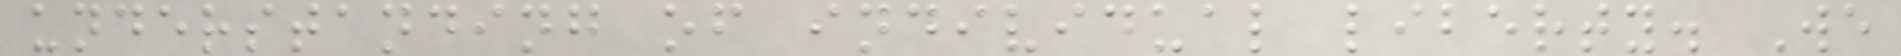understanding of individual liberty. We
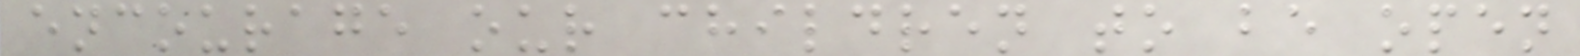encourage our children to be open
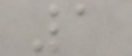1
